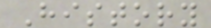History
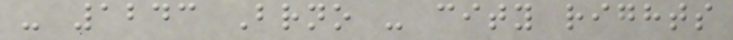- 1243 Brno - city rights
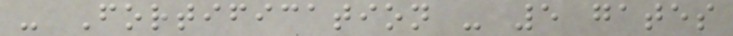- Fortification - 5 gates
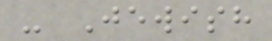- Jewish
